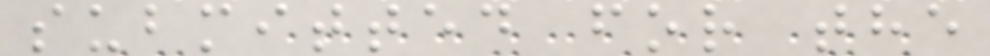submitted for the
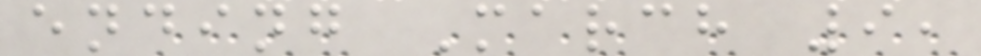ending March 9,
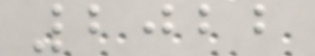2022
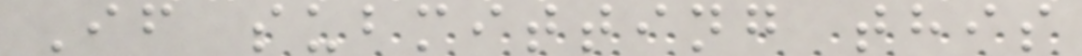If submitting this
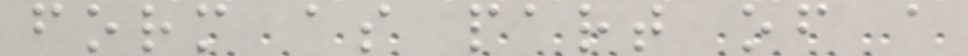form as part of a
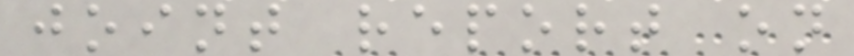joint report on
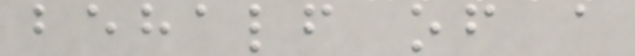behalf of a
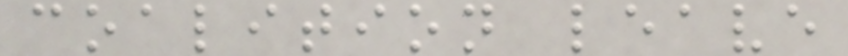coalition leave
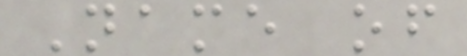Name of
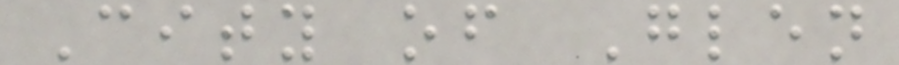City of Glen
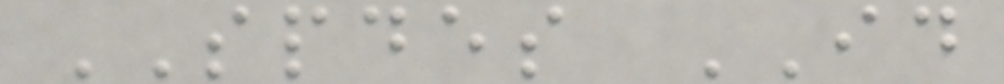SPDES ID
